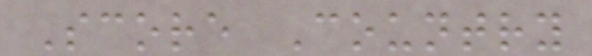Score Country
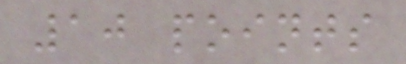10 points
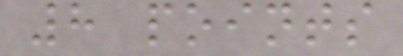8 points
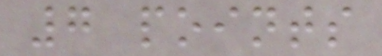7 points
